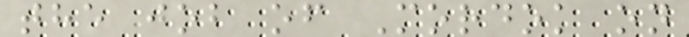the job of Mordok on
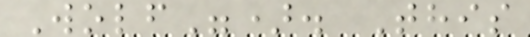Wolf"). This
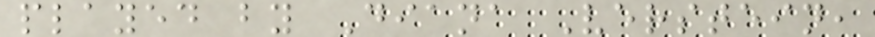played by Diana Verstein,
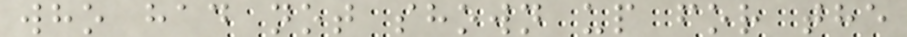who had not shown up for the
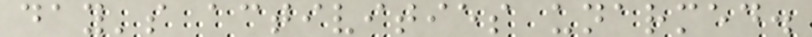day's activities unarmed.
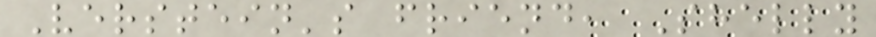Verstein's friend, Shelly
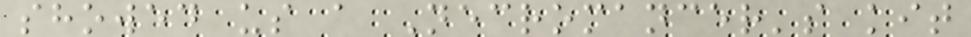showed us a Necromancer's kit
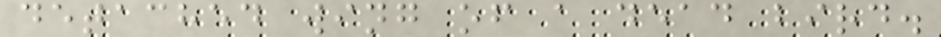detached wing of a dead bird.
